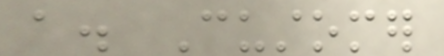a. Customer
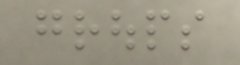groups
